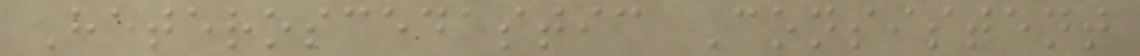Heteroscedastic Consistent
